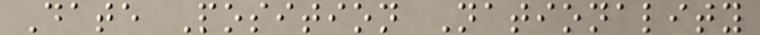Date Position Nationality
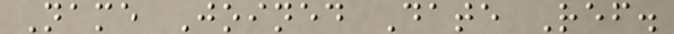Name Joined Date Ref.
